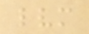lvm
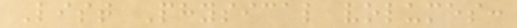List Physical volumes:
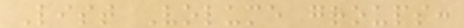List Volume groups:
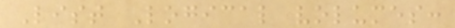List Logical volumes:
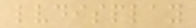lvdisplay
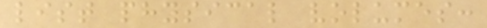list physical volumes:
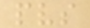pvs
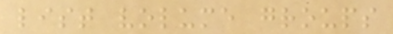list volume groups
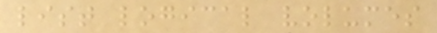list logical volumes
